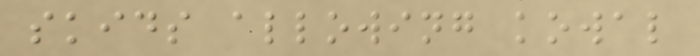skids allowing kowal
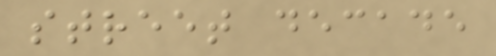street decade
